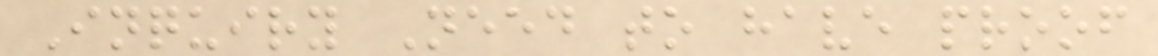Inquiry Need to have proof
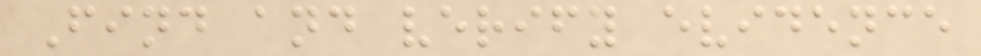Find and verify evidence
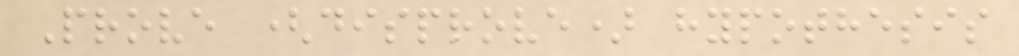Prove (disprove) hypothesis
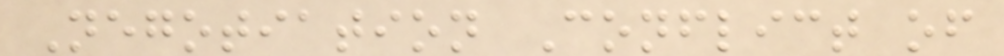Negotiation Conflict of
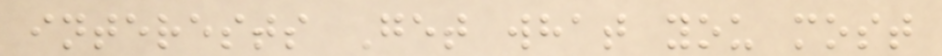interests Get what you most
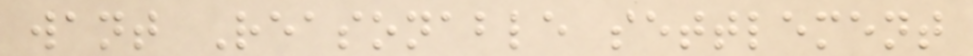want Reasonable settlement
